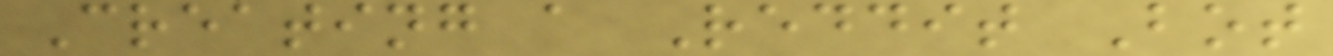Creating a Reddit Bot
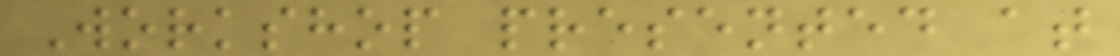Workshop presented at
